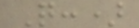Q:)
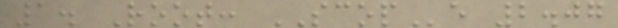1. Root: SCOPe 2.07
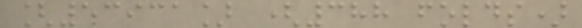[53931] (388 folds)
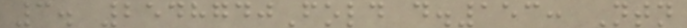3. 2548740Fold d.153: Ntn
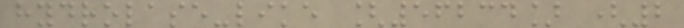hydrolase-like [56234] (2
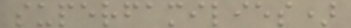superfamilies)
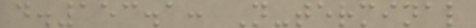d.153.1: N-terminal
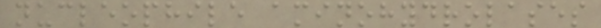nucleophile aminohydrolases
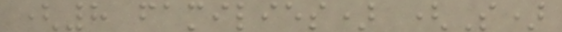(8 families) (S)
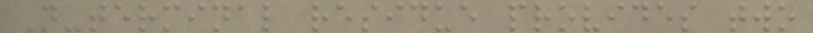N-terminal residue provides two
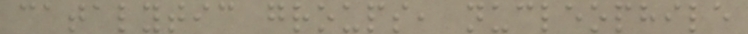catalytic groups, nucleophile
